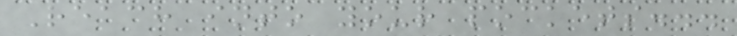Reach into your pockets...
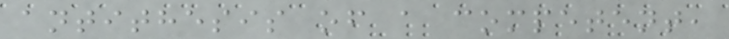antithesis of a competent,
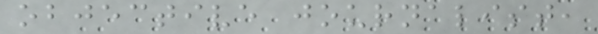objective journalist,
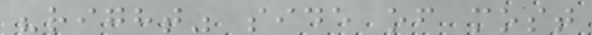"right" side of most
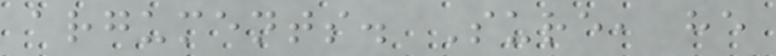arguments. Sure, he
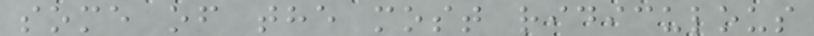some of the most ridiculous
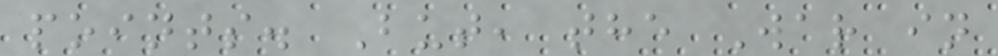points. But, the War in
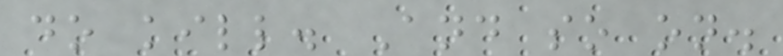do kill. And so on.
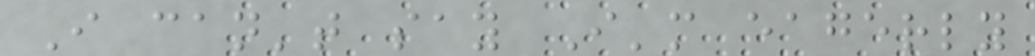I can't say I'm eagerly
